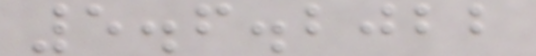5.6.2022
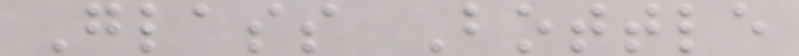Glass Bottle
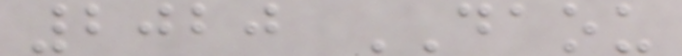2020 DAOU
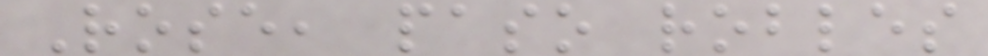Rose, paso robles
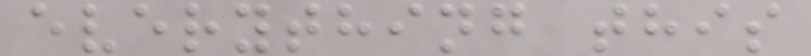everything this
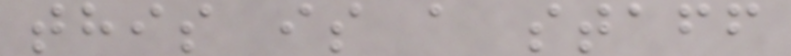this is a staff
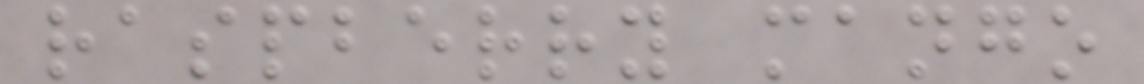raspberry mango
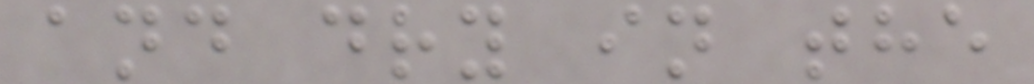and dry in the
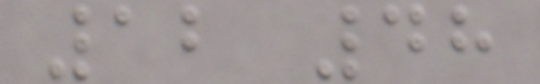12 48
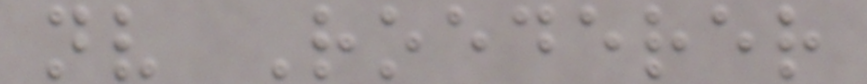nv Roederer
